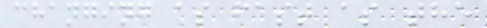changing as fast as the
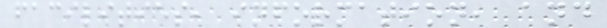facilities, information, and
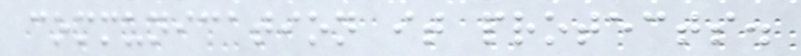communication it protects.
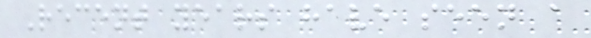Recent years have seen a
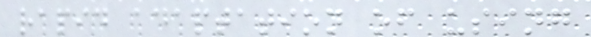rapid adaptation of using
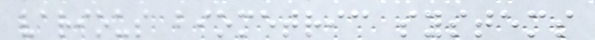various biometric systems
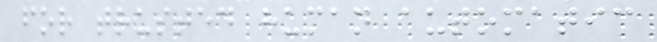for trusted human automatic
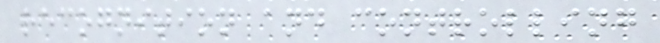recognition and controlling
